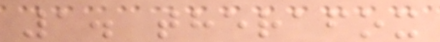1. therafox
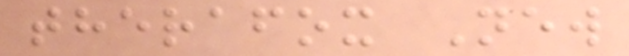therafox New
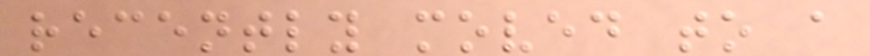recently moved to a
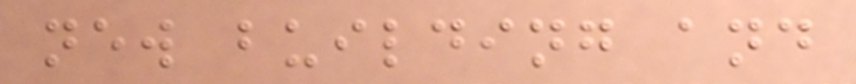new building and
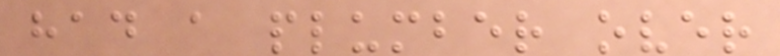had a plumber over
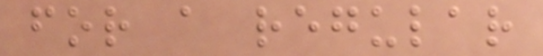for a regular
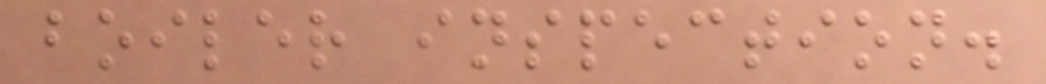boiler inspection.
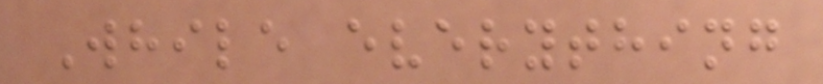While everything
